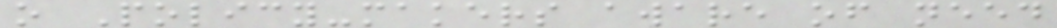o Policy-makers aware of need
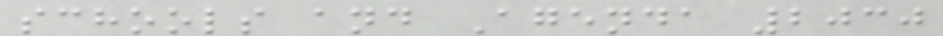schools and Agenda 2030
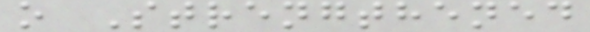o Strengthened
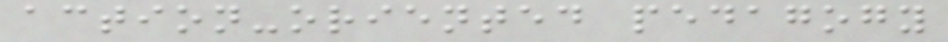action-oriented pedagogy
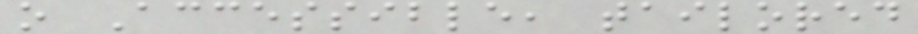o Accessible, tailored
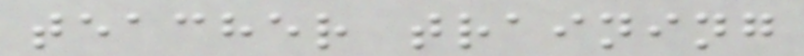teacher training
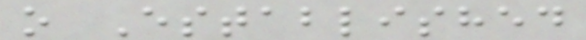o Established
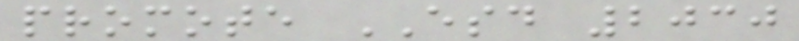promote ESD 2030
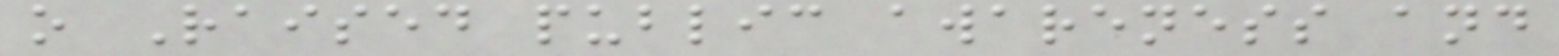o Raised public awareness and
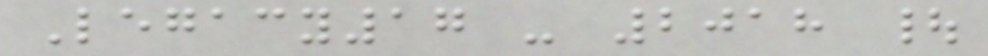Legacy17 - 2018 |
